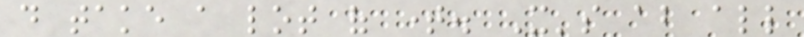do take a lot of time. It's about all
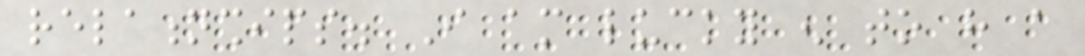relationships. I am lucky enough to have a
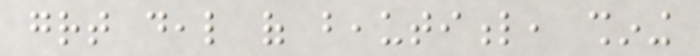great deal of beautiful, shining
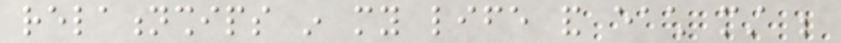relationships in my life and each must be
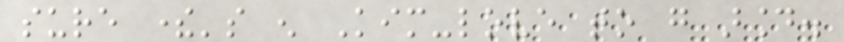sure there's enough Kim-love to go around.
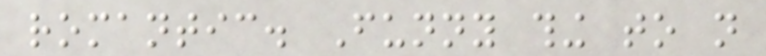romantic. Funny thing to not
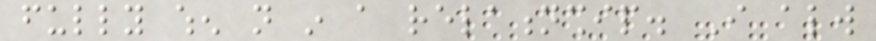fully when not in a relationship. I always
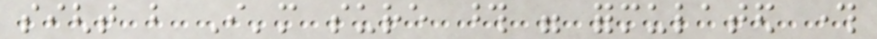sight but I'm sure those were formulated through
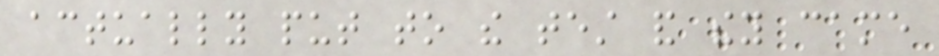actually put to the test and they came
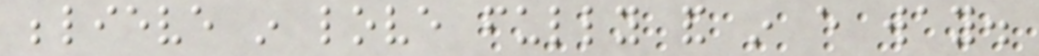believe in love fully and in every way.
